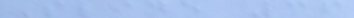Slide 36
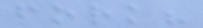fork?
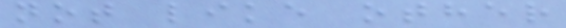not like other
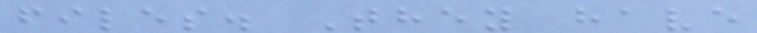files. They have
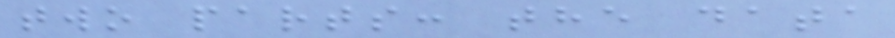two parts: the data
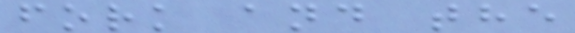fork and the
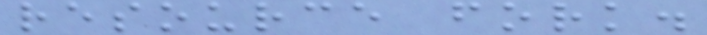resource fork.
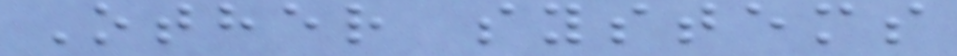Other systems
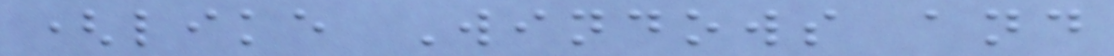(like Windows and
